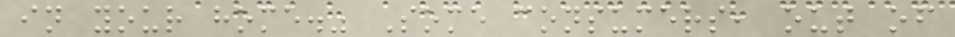in your home." Some consumers, out of
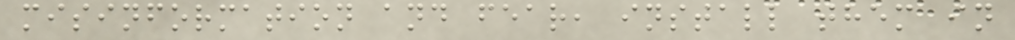misinformation and fear, install them in
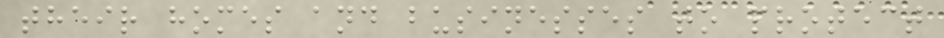their homes and businesses to protect
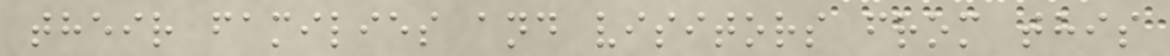their families and visitors from this
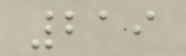219
